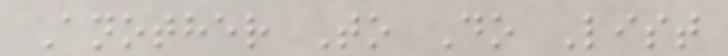Another To Do List
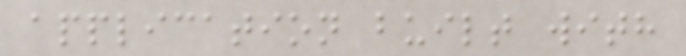application built with
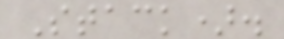Stack).
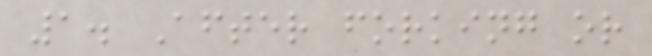1. After forking or
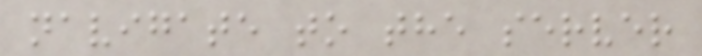navigate to the server
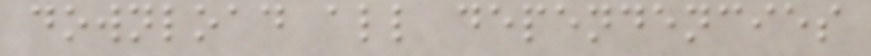download all dependencies
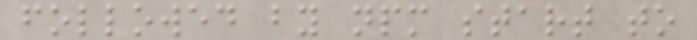followed by npm start to
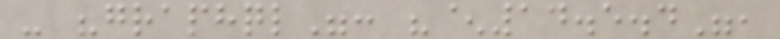- "graphql": "^14.5.4",
